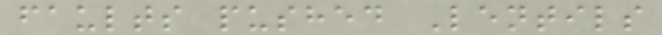faults pushed Lentils
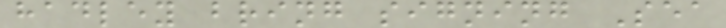hadley bring signing Sea
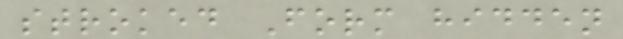stroked Form hidden
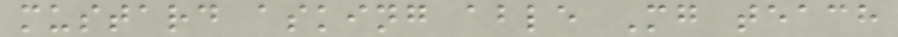mustard asking able Mg teach
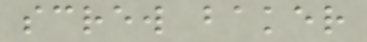screw baker
